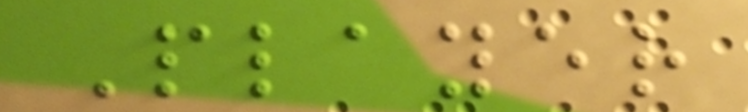Player
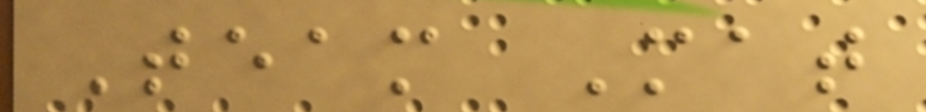Team Mat
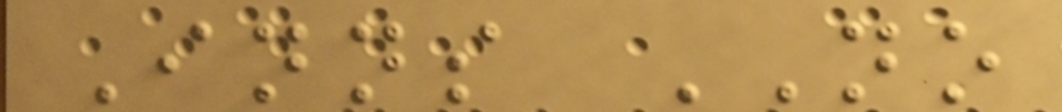Inns NO
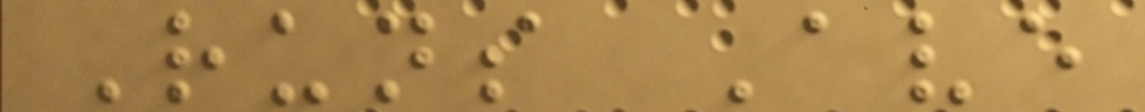Runs Ave
